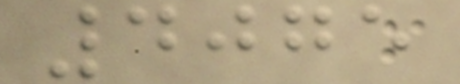4075
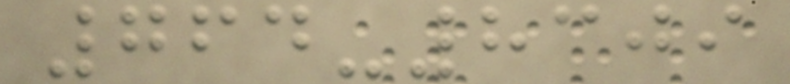764-8309
